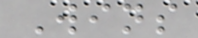Wins
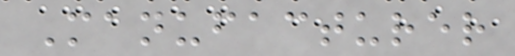Manufacturer
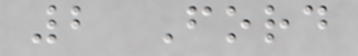2 Ford
